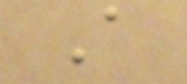A
